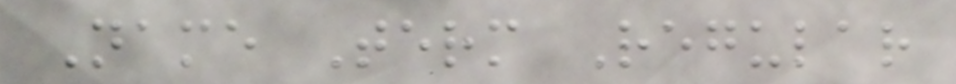Name Term Regular
